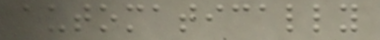automatically
